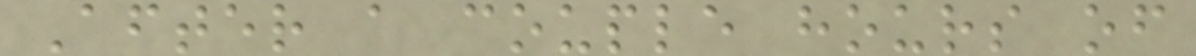After a couple hours of
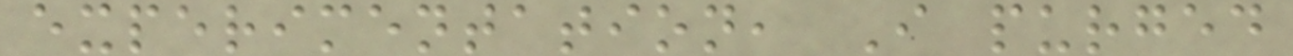experimentation, I purged
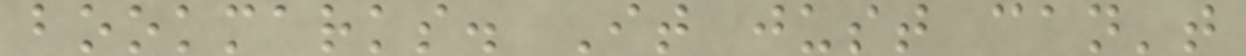bookmarks. It just can't
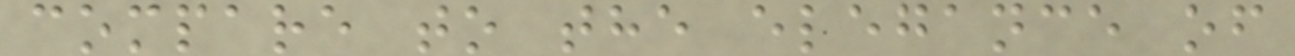compare to the elegance of
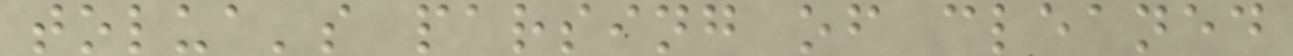tolua's parsing of cleaned
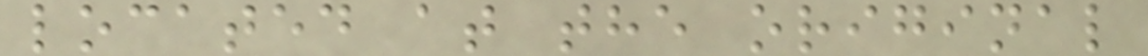located at the original
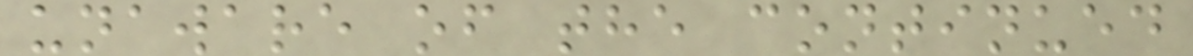unaware of the continued
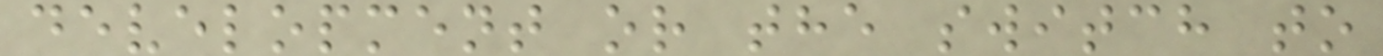development or the switch to
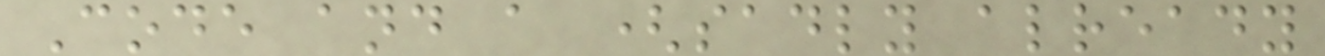Code and a (sadly already
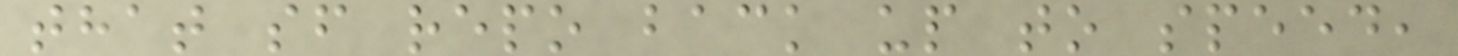that sf repo back up to speed,
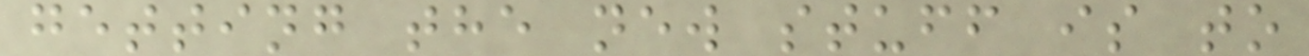getting the new stuff is to
